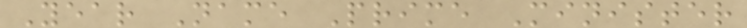Year Name Prime Minister
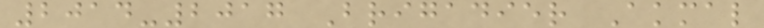2014-2017 Brigadier Akmal
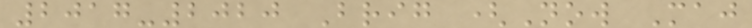2017-2020 Brig (Now Maj
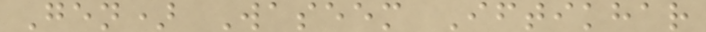Gen) Waseem Iftikhar
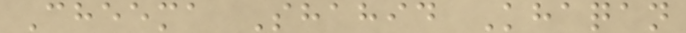Cheema Shahid Khaqan
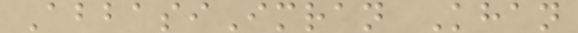AbbasiImran Khan
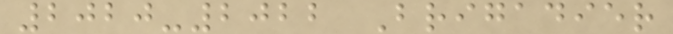2020-2022 Brigadier
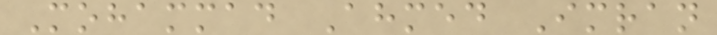Mohammad Ahmed Imran
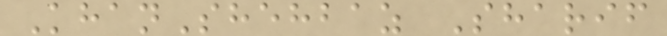KhanShehbaz Sharif
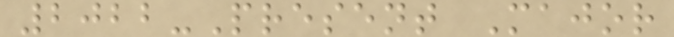2022-Present Major
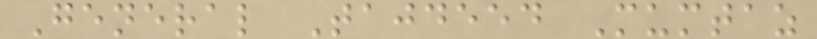General Tajdeed Mumtaz
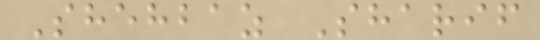Shehbaz Sharif
